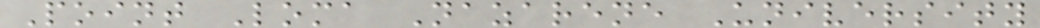Point Loma Nazarene University
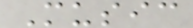Music
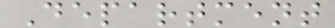Department
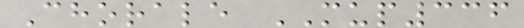Chorale MUP336
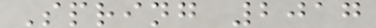Spring 2017
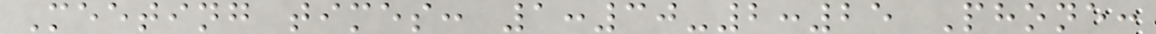Meeting times: 1:30-2:25 Phone:
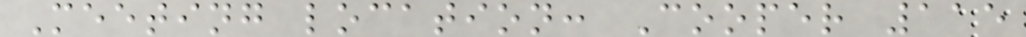Meeting location: Cooper 115
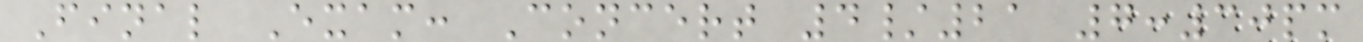Final Exam: Concert 4/21 7:30pm
